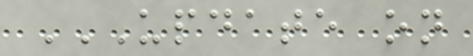UPDATE ON
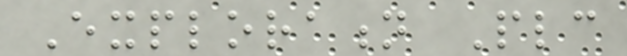Exploration Plc
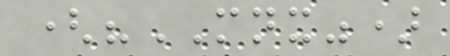("MNX")
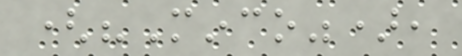("Minco"),
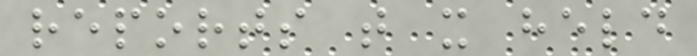reports that it held
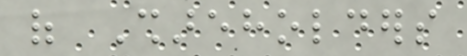of Shareholders
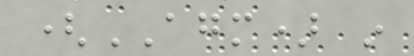(AGM) in
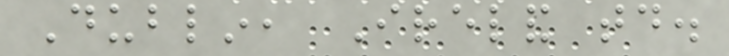Dublin, Ireland today.
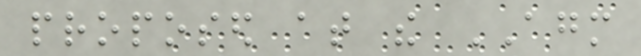proposed at the AGM
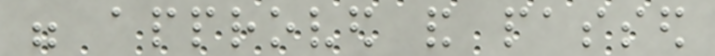were approved and passed
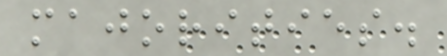majorities.
